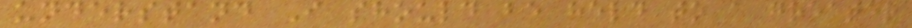understand I should be held to a greater
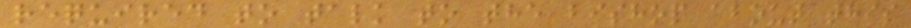required to talk to the bishop about this
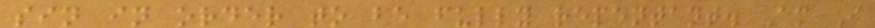sin in order to be fully repentant. Am I
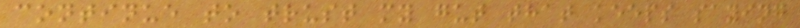continue to trust my gut that keeps saying
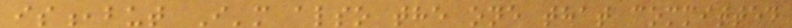is,but I'm also the one that committed
